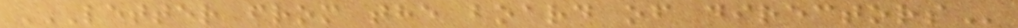LETTER FROM THE BOARD OF DIRECTORS
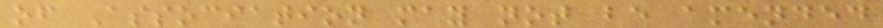of Association may not be amended
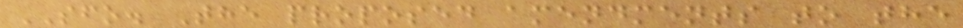SFO. The proposed amendments to the
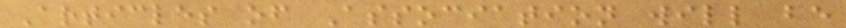Articles of Association will be
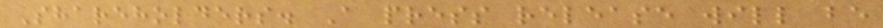Shareholders. A press release will be
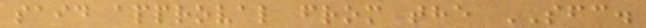said approval from the SFC.
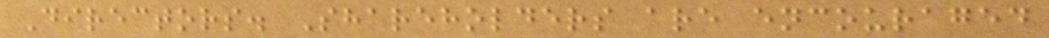Directors. Shareholders are encouraged
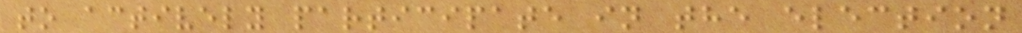to actively participate in the election
